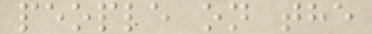people on the
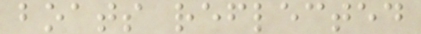boats reflected
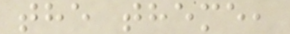the theme,
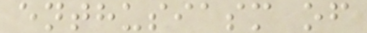enthusiasm of
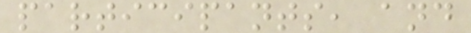participants, and
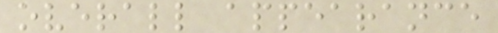overall appearance
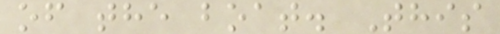of the boat. This
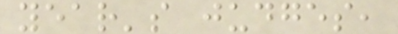year's judges,
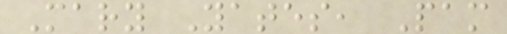Mary Yates, Pam
